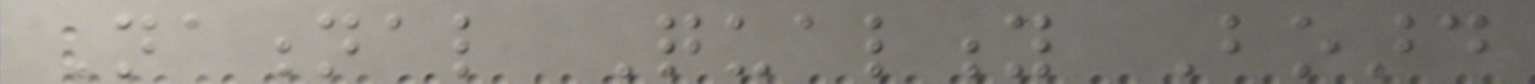National Quality Board
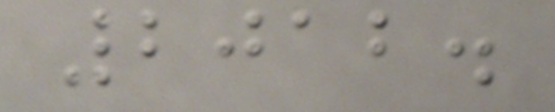2012.
